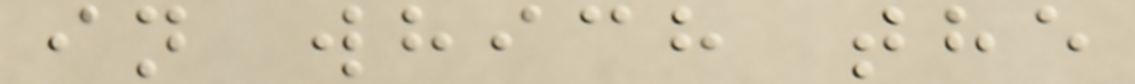in which the
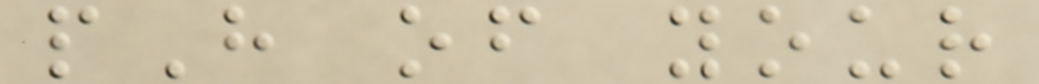pH of your
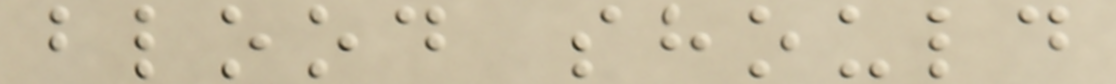blood should
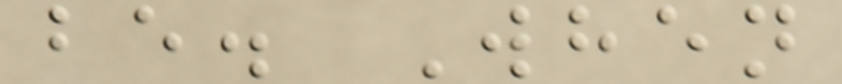be. When
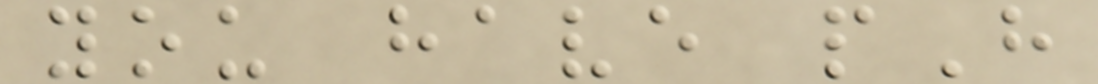you have pH
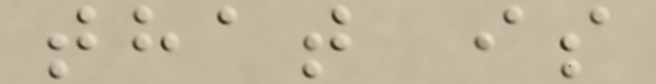that is
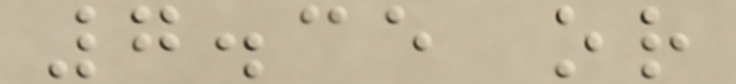7.35 or
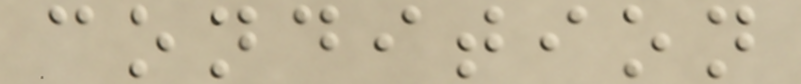condition
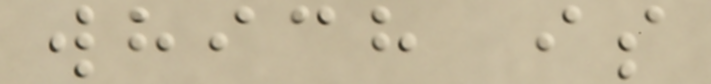which is
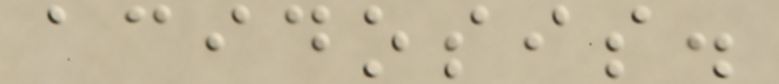acidosis.
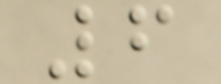6
